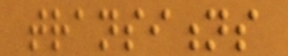transitions
